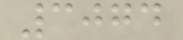3074
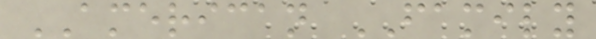AMERICAN FAMILY
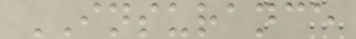INSURANCE
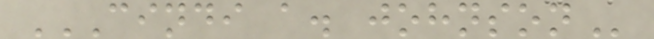CINDI A. JOHNSON
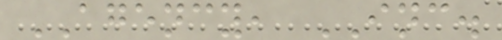AGENCY, INC.
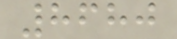8680
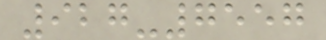927-7557
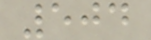504
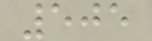505
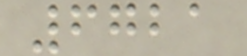6721
